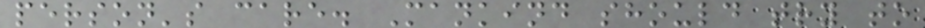person's care. Mankind should try to
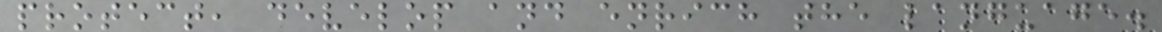protect, develop and enrich the language.
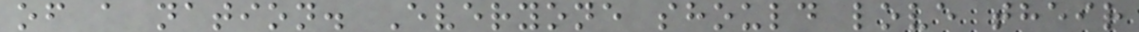of a nation. Everyone should love their
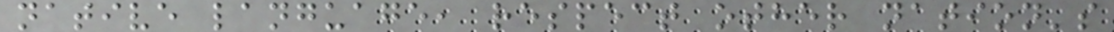native language, respect other nation's
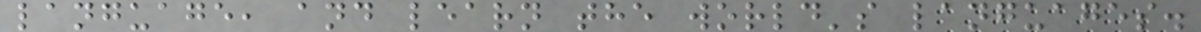language, and learn the world's languages.
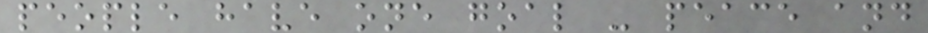people have one goal - peace and
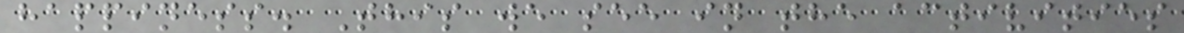happiness. This we see in the activities
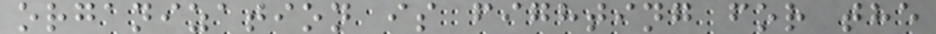organization is fighting for the
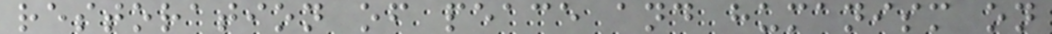restoration of peace and humanism on
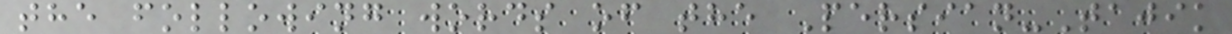the following words of the Persian-Tajik
